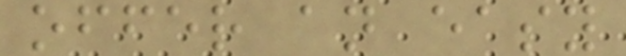offer an easy
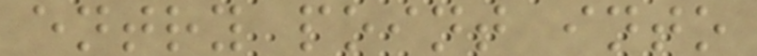entry point into
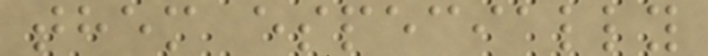them especially
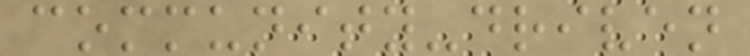community-driven
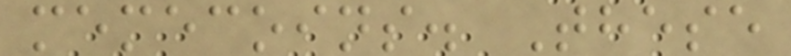memecoins. These
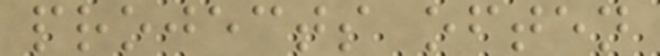projects often
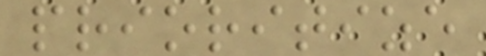prioritize
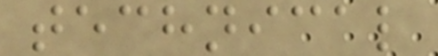technical
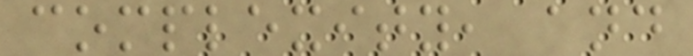complexity, and
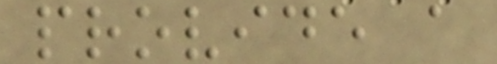provide a
